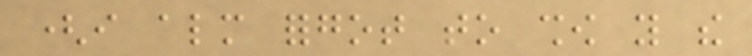(i almost forgot to show you the
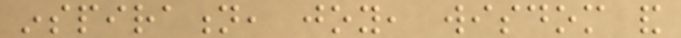inspiration, joy, wisdom and
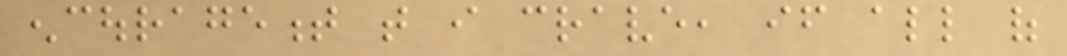encouragement that i crave, if all of
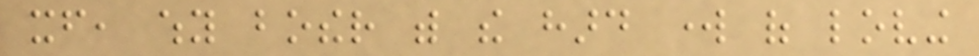itself, why bother with the hard work of loving
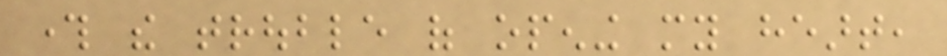through the trouble of opening my heart,
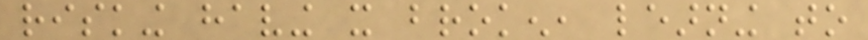risking having it broken, learning to
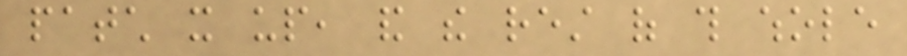patch it up, and the rest of this whole
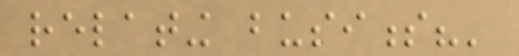relating business?'
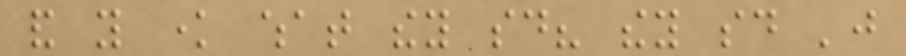and you know what they said? they said 'just
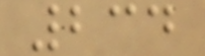234
